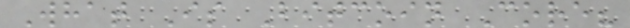What Is Bitcoin Core?
